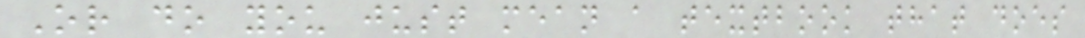Or do you just mean a textbook that does
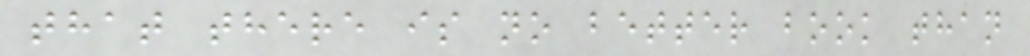that there is no better book than
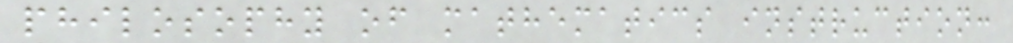philosophy of mathematics instruction:
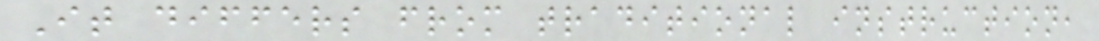It differs from traditional instruction,
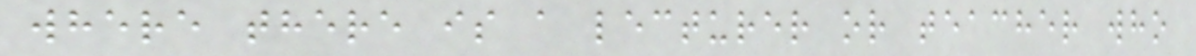where there is a lecturer or teacher who
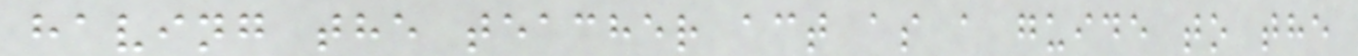having the teacher act as a guide to the
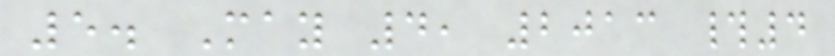5. May 4, 2013 #4
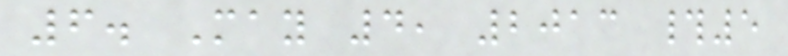6. May 4, 2013 #5
